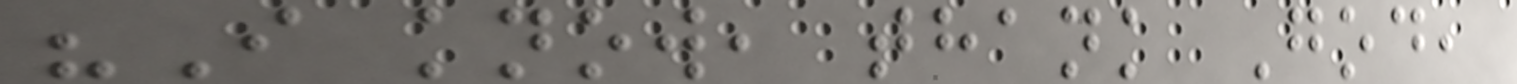"I know, thank God,
